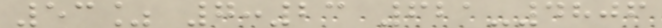53% 7:23 621-4806
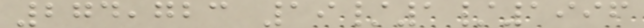274,723 19/1/1996
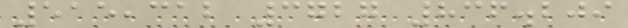515,312 3727 836.209
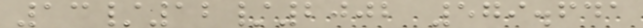13/12/2002 579.641
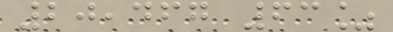20,467 63%
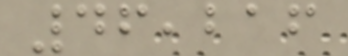46,216
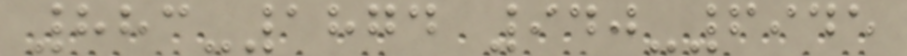883-1874 940-6945
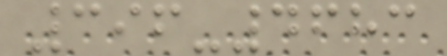396-4683
